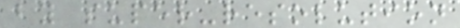by super-resolution
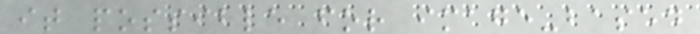it possible for image-based
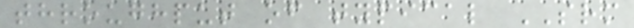throughput of typical SRM
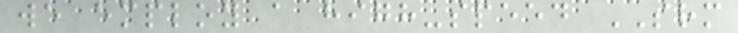we employ a high-speed SRM
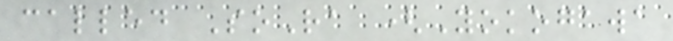called SoRa (Yokogawa
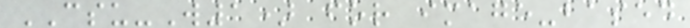CSU-W1) for image-based
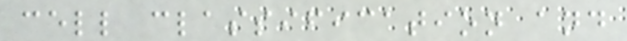cell classification and
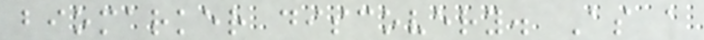biomarker discovery. As a
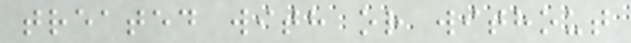treated with or without
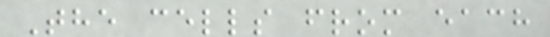The cells from each
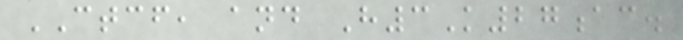CTCF, and H3K27ac.
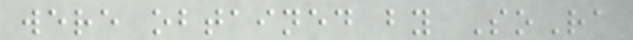were obtained by SoRa
